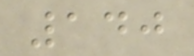140
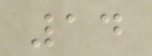14
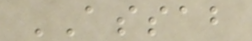ASSAB
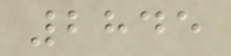2845
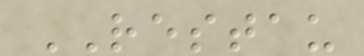RESTAU
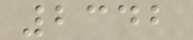2342
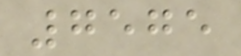7575
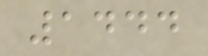1444
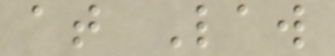at Law
